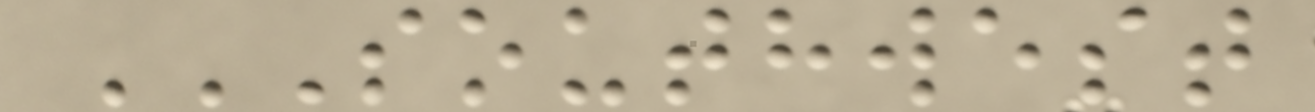SOUTHWEST
